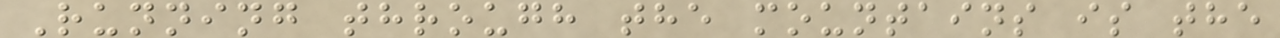Running through the mountains is the
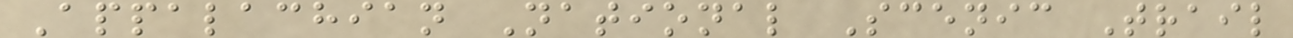Appalachian National Scenic Trail
